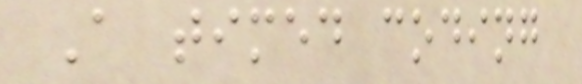A timed coding
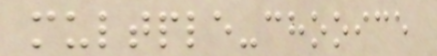multple-chooice
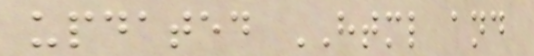updated HTML and
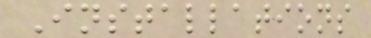Installations
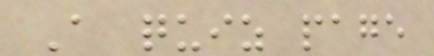A quiz page
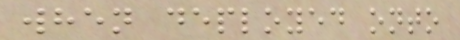when deployed onto
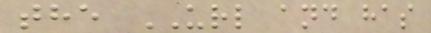the URL and has
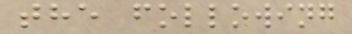the following
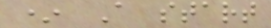* A start
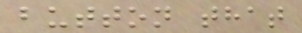button that
